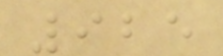925
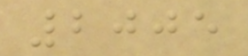2005
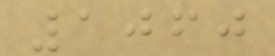1060
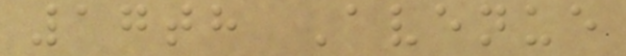17th Avenue
